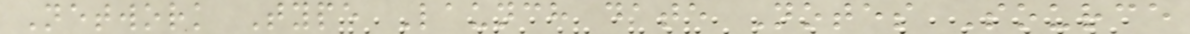Network Type Launch date Notes Source
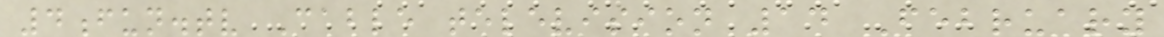4fun.tv Cable television 14 February
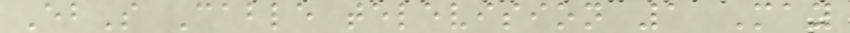EbS Cable television 1 May
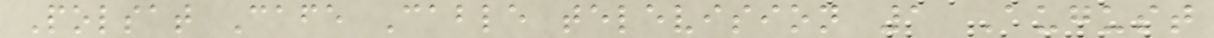Polsat Cafe Cable television 1 August
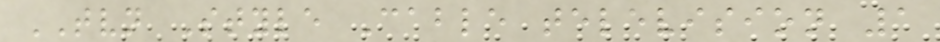TVN Style Cable television 1
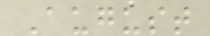August
